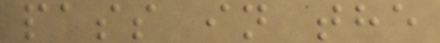pass in the
